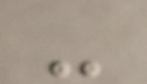-
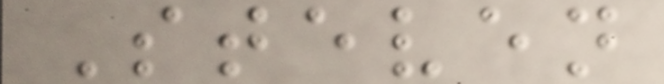Steven
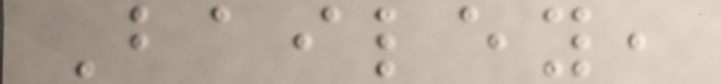Bailey,
